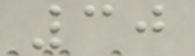30
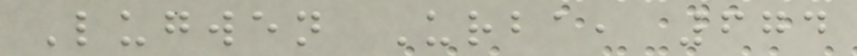Lugwen Urba, 674
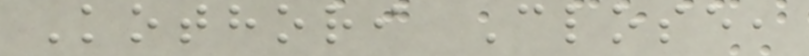Kothori Close,
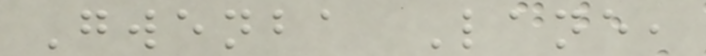Gwenba Lane,
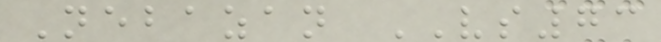Nebazan VS73
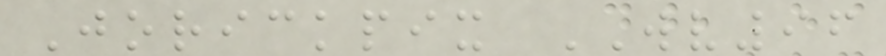Jorickpix WV96
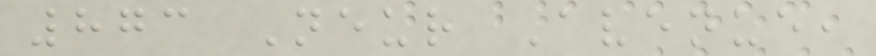873 Neur Avenue,
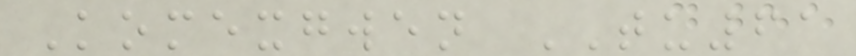Komexgwen TU61
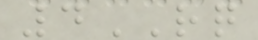4RQ
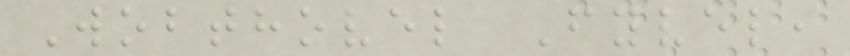Wobthovel Fyvel,
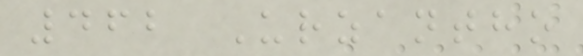462 Urzantho
